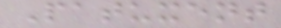Patuxent
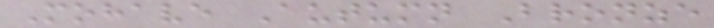Mohave Autumn Bronze
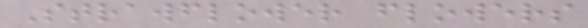Strawflower flowers
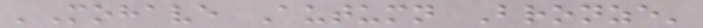'Mohave Autumn Bronze'
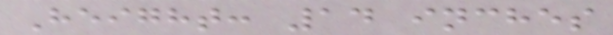Height: 14 inches
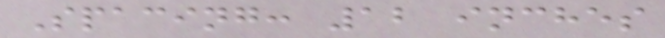Spacing: 12 inches
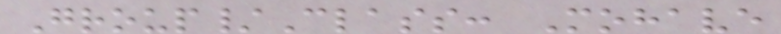Group/Class: Mohave
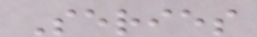Series
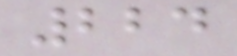224
